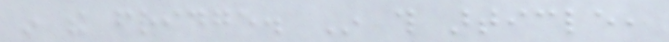in the fridge. In this article,
